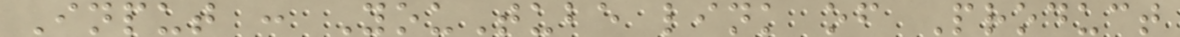Input : YouTube link of Product
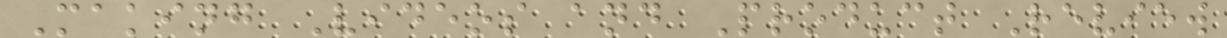Making Videos and Product Review
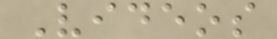Videos
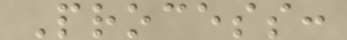Process:
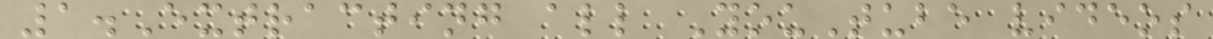1.Extracting all YouTube videos
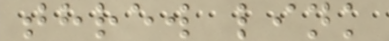threw link
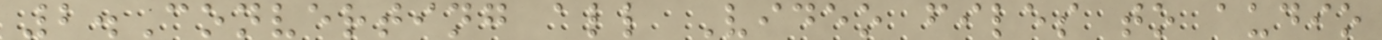2.Converting all Video files to audio
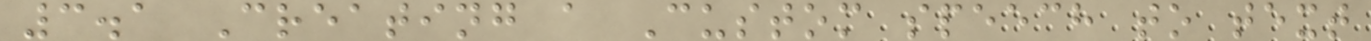3.1 Creating a Custom speech to text
